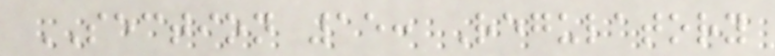SECTION 15: Regulatory
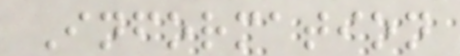Information
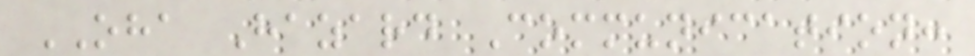OHA Hazard Communication:
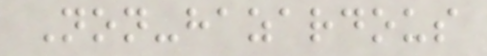Non-hazardous
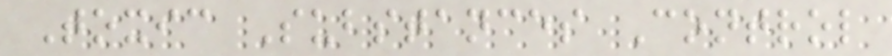Toxic Substances Control
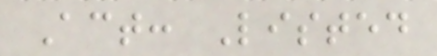Act: Listed
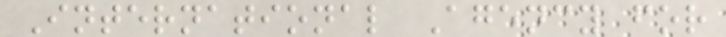International Agency for
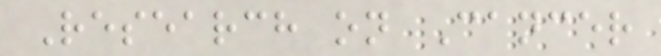Research on Cancer
